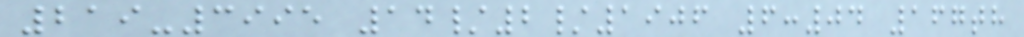219-3995 14/2/1906 6:04 167th
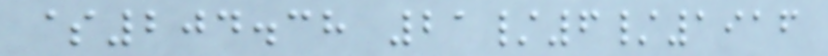$204.38 21/6/1916
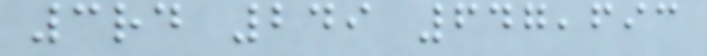3rd 249 647,693
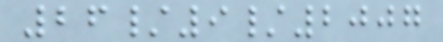26/9/2007
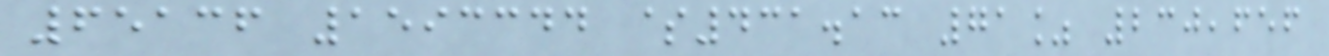65136 1593344 $431.13 71% 230,656
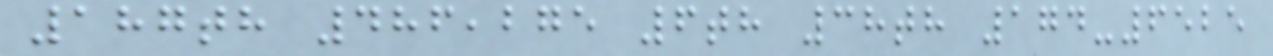187th 486,275 6th 38th 174-6525
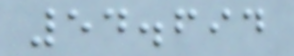54.694
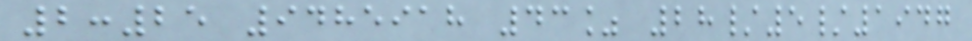2:25 9485918 43% 28/5/1947
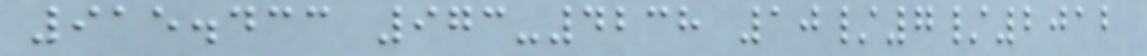915.433 973-4238 10/7/2012
